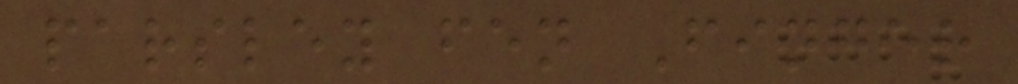parsley fen Finger
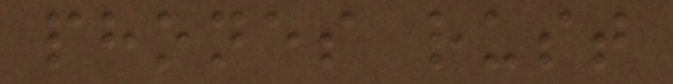phones rust
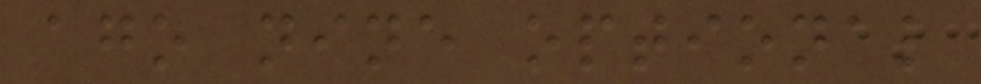ago nine optional
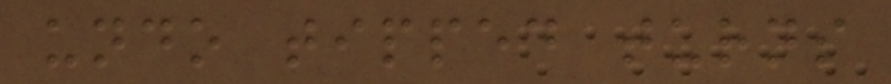undo tipped turns
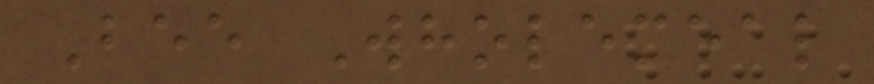Bee Wholemeal
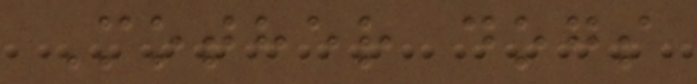Mother dogs
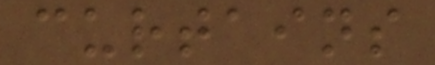curtains
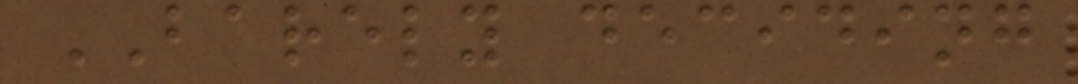BARELY deciding
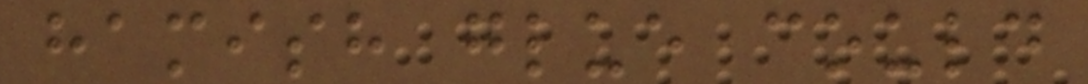hamish glue could
